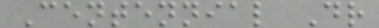Centennial Dr
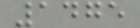1475
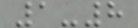1-8
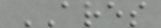ARES
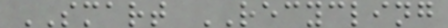SMART RECYCLING
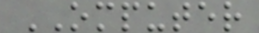OMPUTER
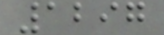1297
